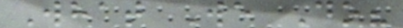What We Do?
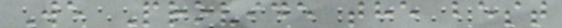We Provide the best
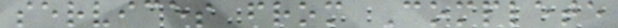services from Complete
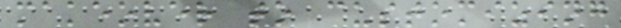makeover to customizing
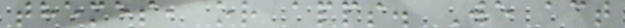themes, or apps. We act
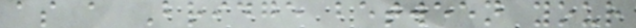as a Bridge between your
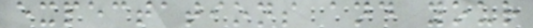expectations and your
